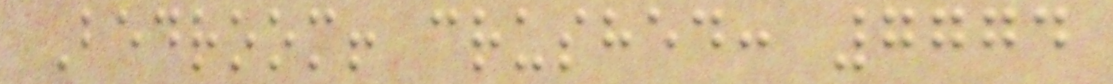Bedroom! crushed: 7774
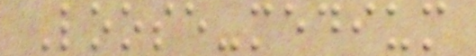Loose-medium
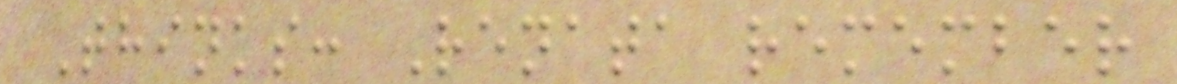Thinks: Renata remember
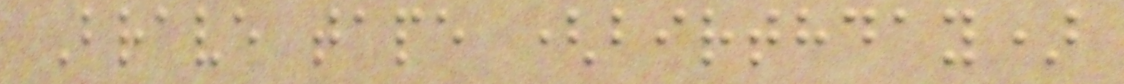Brave tape (birthday)
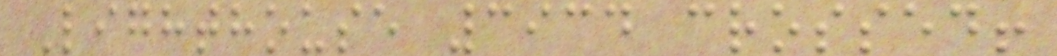Lighthouse 3934 crossed!
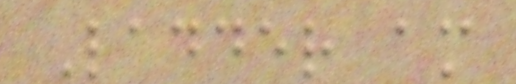Ladder am
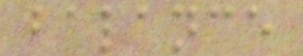balance
